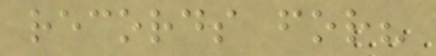records for?
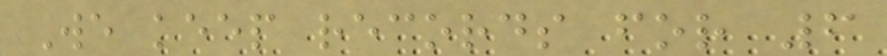We keep records for 6
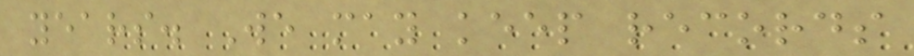years. We may keep records
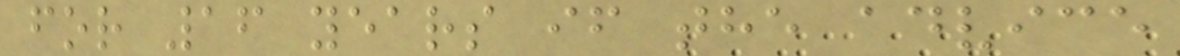for 16 years if the advice
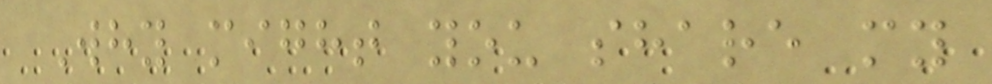Why might you share my
